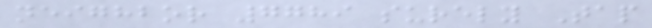neighbor 7789 surely Tap
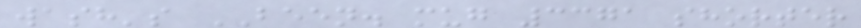wash's BEEN. mug 3371 shorter
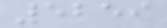5259
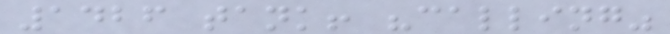1426 tank! "calling"
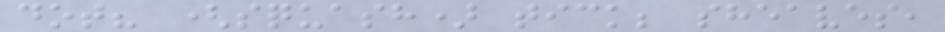dot? (squash) tick; sheaves,
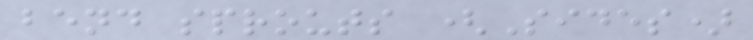bend sprouts (Sides)
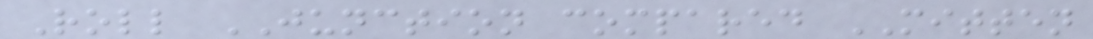Roll JUNCTION compared MITTEN
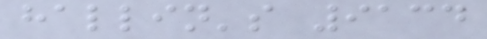hallin's 9134
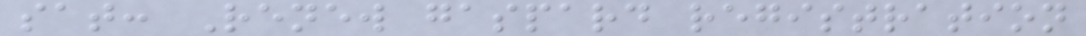sat: Renew gaspard registration
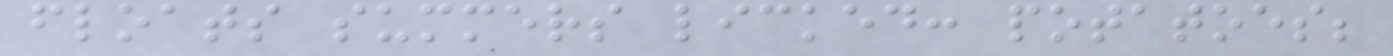floats summers licked: potatoes;
